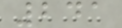241
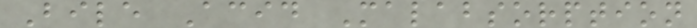Bile Acid Malabsorption
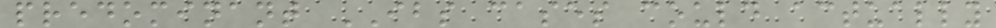predominant IBS cases could actually
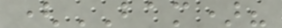(BAM)?
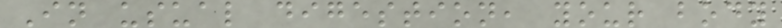In usual digestion, your body
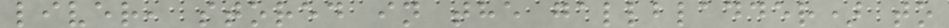liver, stored in the gallbladder) to
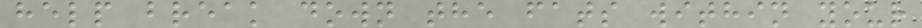help break down the fats within your
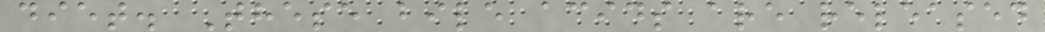diet. These bile acids are released
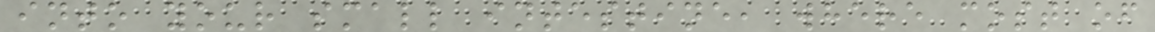into your small intestine, where most of
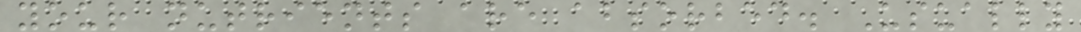your nutrients are absorbed. Usually
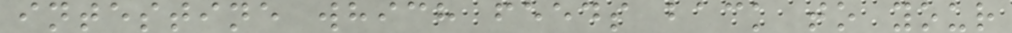intestine which feeds back to your
